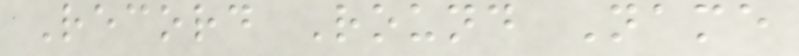Record Round Name
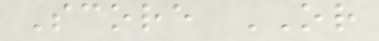Score OR
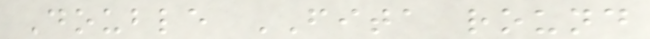Double FITA round
